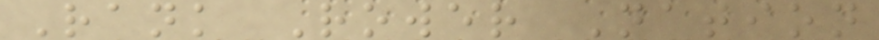Rank Rower Nation
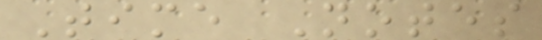Time Notes
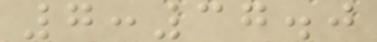7:37.0
